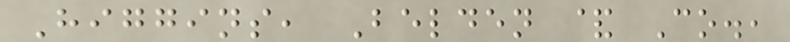Higgins, Belden & Co.,
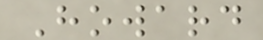Howard
